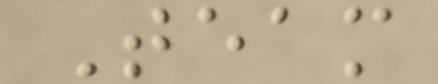Team
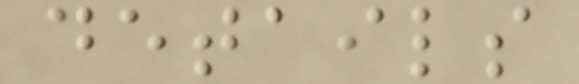details
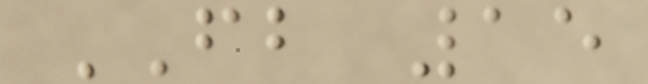FB 15
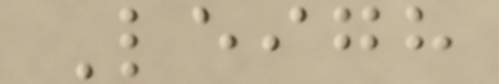Leigh
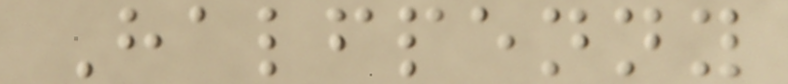Halfpenny
